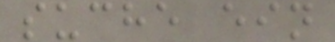suche ein
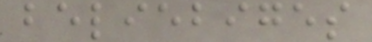beliebiges
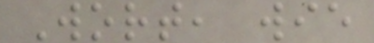Wort, wie
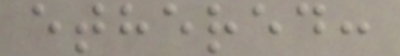ethered:
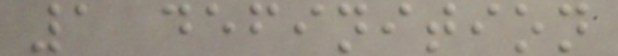1 definition
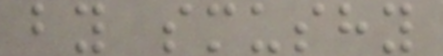by smushy
